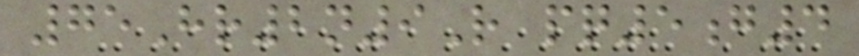75Hr2n9R pq5g4
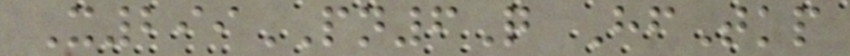X299PN6Q HfTkp
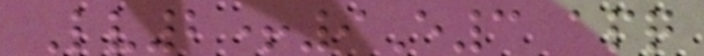Lv2+9E3 apq
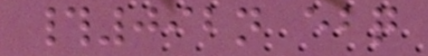#092n ebq
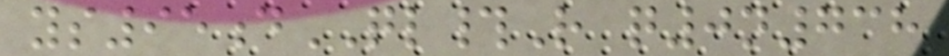ys95dQL#R q0n738
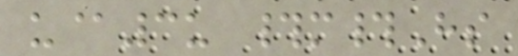u@3u #m#Hs
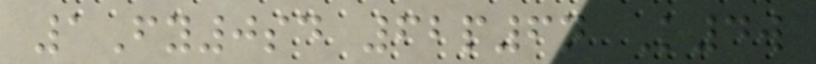1Fy0sd 62p6n K4w
